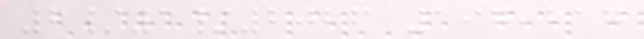2/1/2026 197,217
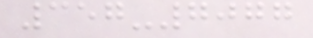357-7077
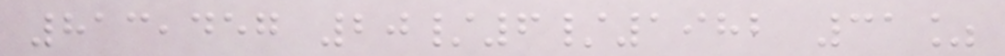813,457 20/6/1982 31%
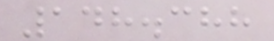148.388
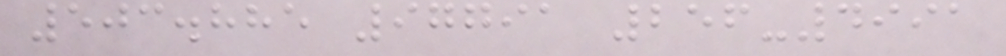503.885 97791 256-4991
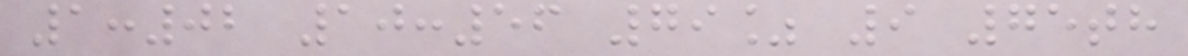1:02 10:56 79% 9 75th
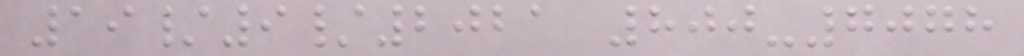19/9/2021 800-7078
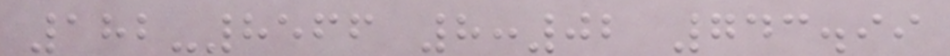182-8566 8:02 743.99
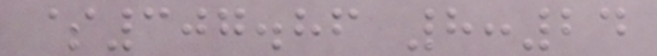$307.86 8:24
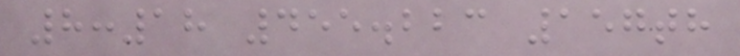8:18 455.223 157th
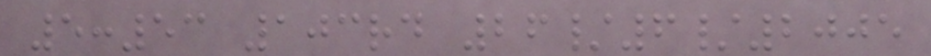5:53 103rd 26/6/2005
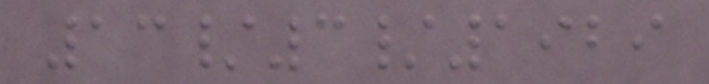13/3/1929
